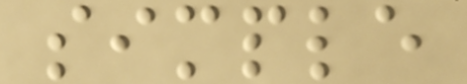simple
